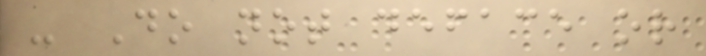- Do not deface or
